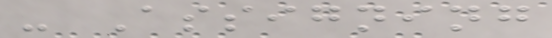- Assigning
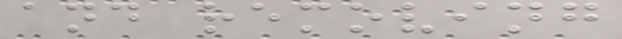and removing
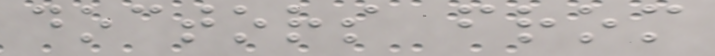doctors from
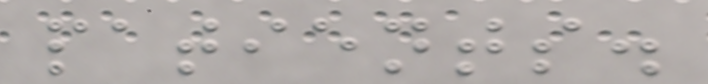patients.
